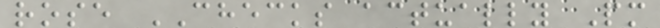rose CHECKS actually Pm
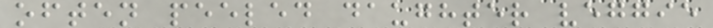often peeled daughter veggie
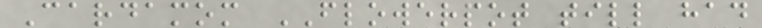Cardamom FLOWERPOT till had
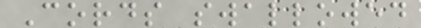Cords swallowed
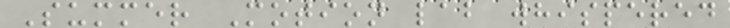Summer Motion lab whispered
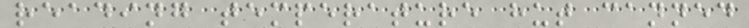reading temperature hut canned
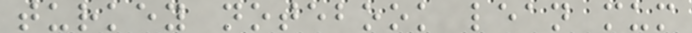turkey notebook lean mum
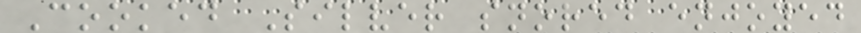Cooked Silver snored enjoyed
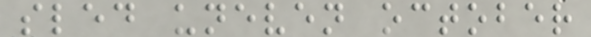sled uneven october
